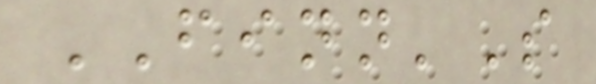FINN'S
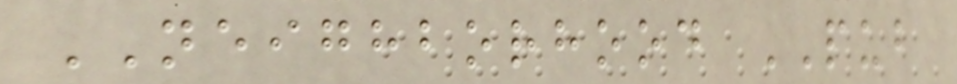NEIGHBORHOOD PUB
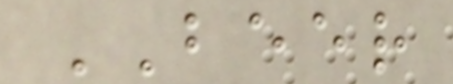BEER
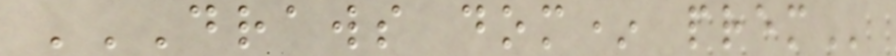DRAWS DOM* PREM
